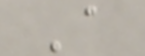A
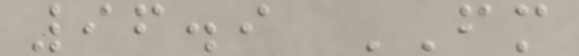96.9 FM
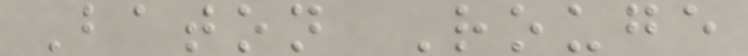Baton Rouge
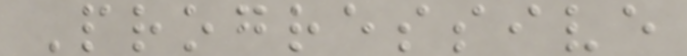Progressive
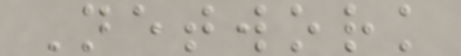Network
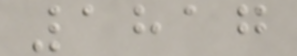1817
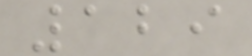129
